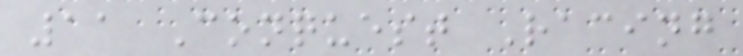11 Conquest Racing
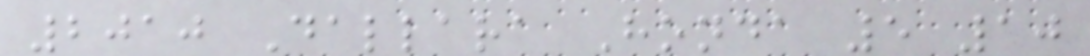2010 Dallara Honda 5 10
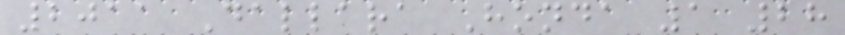2011 Dallara Honda 1 28
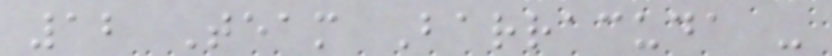12 Team Barracuda -
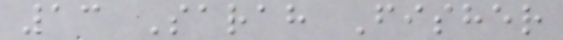13 Sarah Fisher
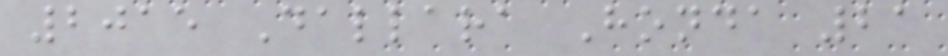2015 Dallara Honda 21
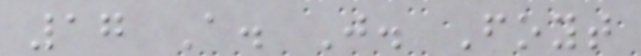17 A. J. Foyt
